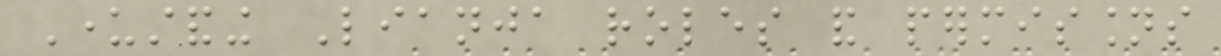Understanding Lianja roles and permissions
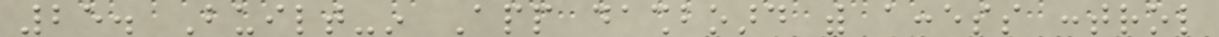25. Built-in App dashboard with access control
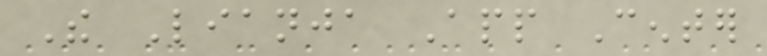The Lianja App Center
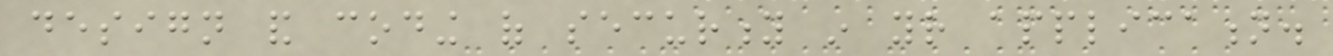design and coding of security in your application.
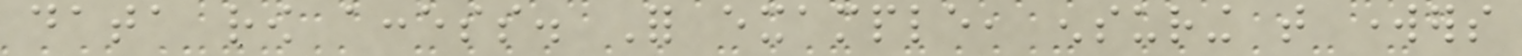data row access. For example, ensuring that workers
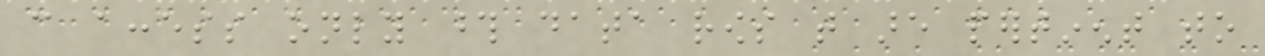can access only those data rows that are pertinent to
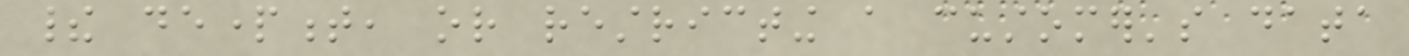their department, or restricting a customer's data
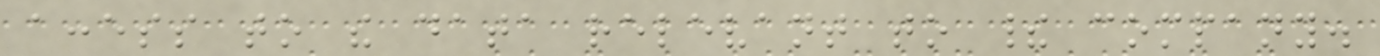access to the data relevant to their company.
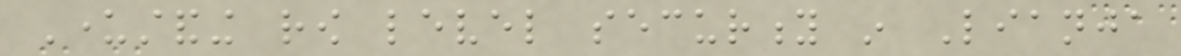Understanding row level security in Lianja
